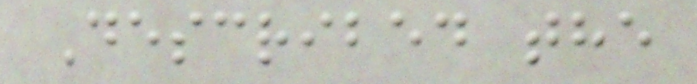Described the
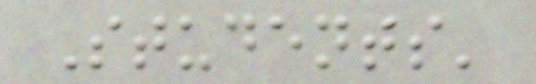Students'
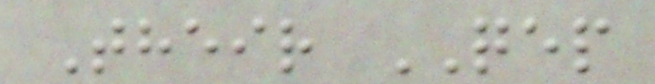Their QEP
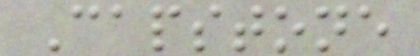Capstone
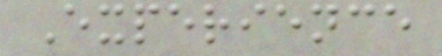Experience
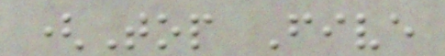(Top Five
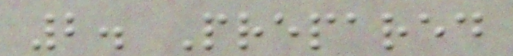2. Prepared
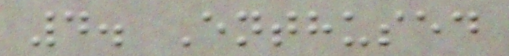4. Enthused
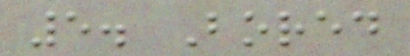5. Bored
